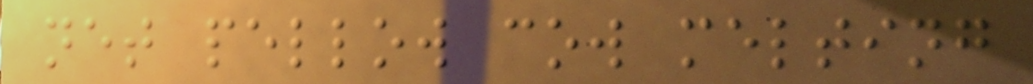net pellow cow melting
